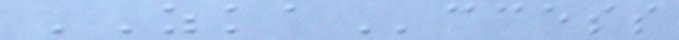ZKAccess
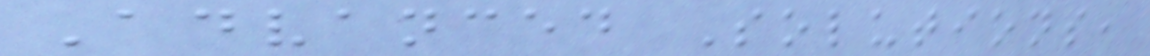Advanced Solutions,
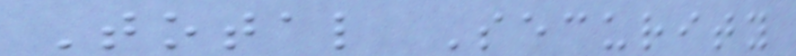Total Security
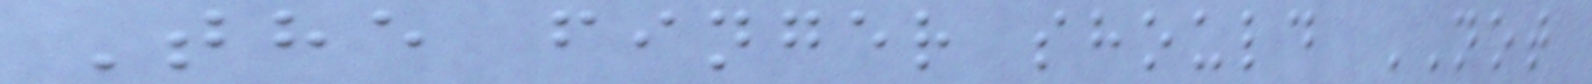The finger should NOT
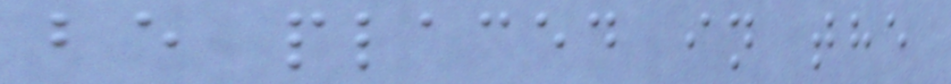be placed in the
